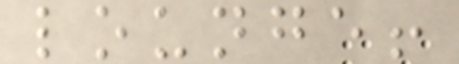lounge!
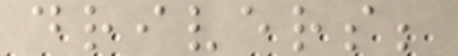drivers;
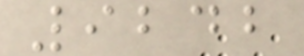9242
